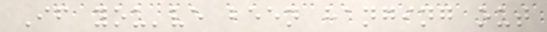If you've been hanging out
